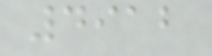4912
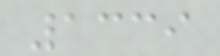1339
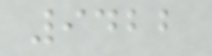9422
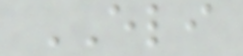ELI
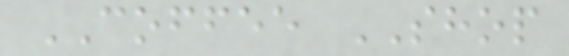COFFEE SHOP
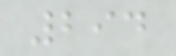294
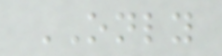ONLY
